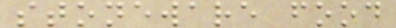stoneware food
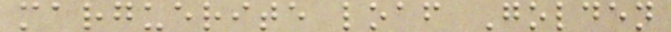marguerite loaf Golden
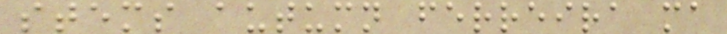stems autumn ferreira ma
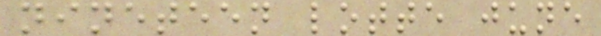nineteen lotte june
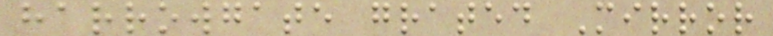harrowgate grated Mirror
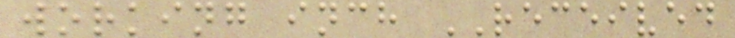working inch RECEIVED
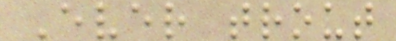Ever trout
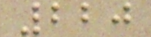220
